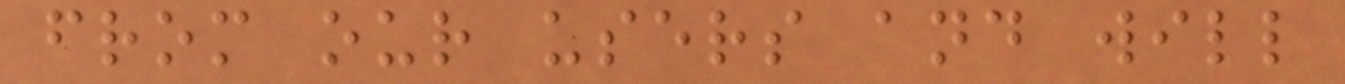from our users and will
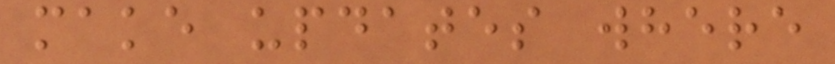make updates where
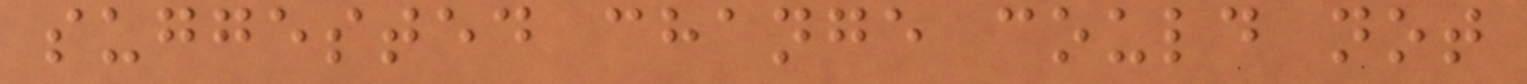suggested change could not
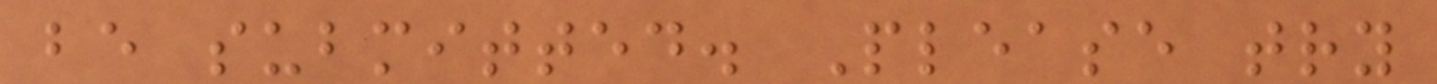be submitted. Please try
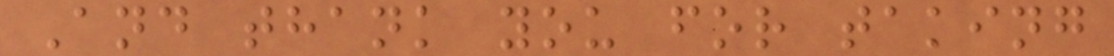And thank you for taking
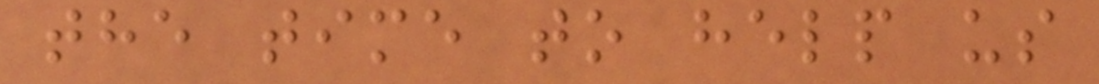the time to help us
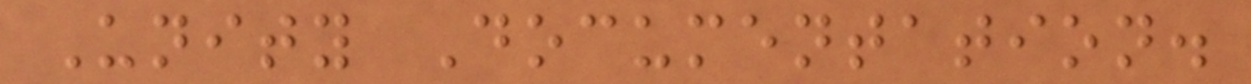Unity Documentation.
